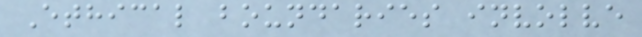Ethical boundaries involve
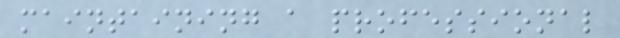maintaining a professional
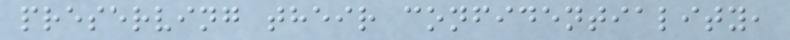preserving their confidentiality,
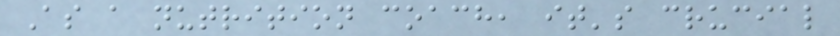As a nutrition coach, it's crucial
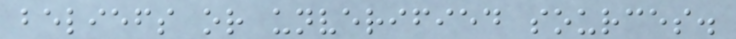beliefs or unverified sources.
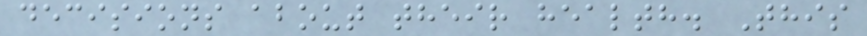decisions about their health. This
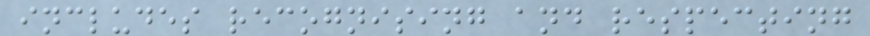includes recognising and respecting
